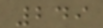249
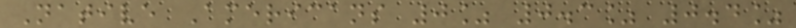Native Americans 0% 0.3% 0.4%
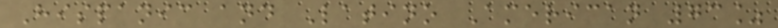Hispanic and Latino American 73%
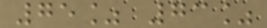75% 73%
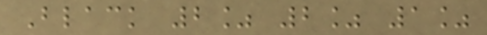Black 2% 2% 1%
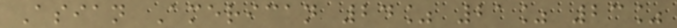Asian American 24% 21% 23%
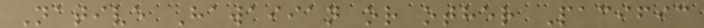Native Hawaiian or other Pacific
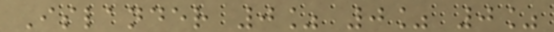Islander 0% 0% 0%
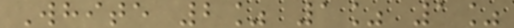White 2% 1% 1%
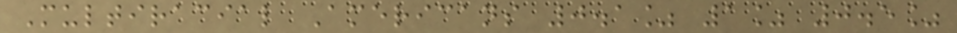Multiracial Americans 0.1% 1% 0.5%
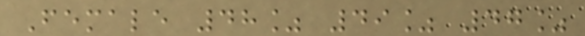Female 48% 49% 47%
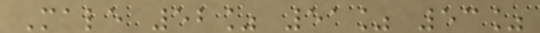Male 52% 51% 53%
